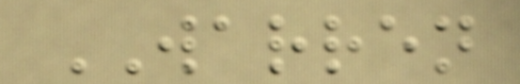WARREN
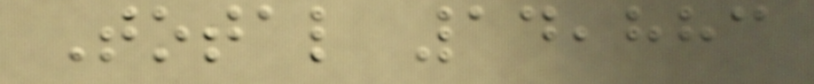Total 14,883
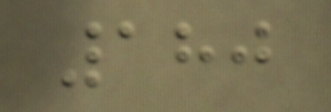180
